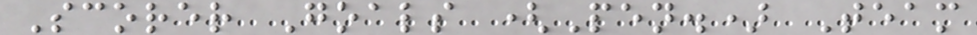Scorer Goals (Pen.) Team
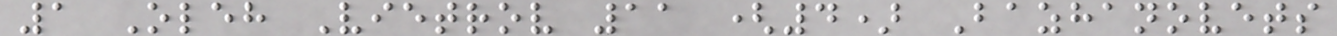1 Oleh Vietrov 11 (4) Bazhanovets
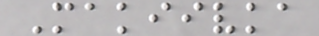Makiivka
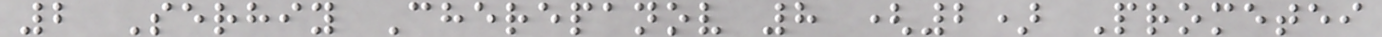2 Serhiy Cherepanov 8 (2) Prometei
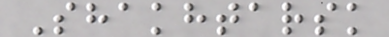Shakhtarsk
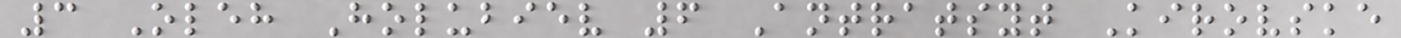3 Oleh Holubiev 6 Antratsyt Kirovske
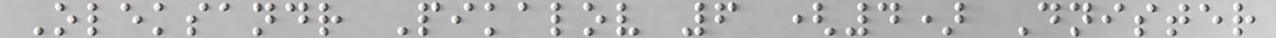Oleksandr Pikalov 6 (4) Dnister
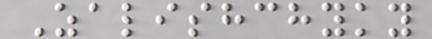Zalishchyky
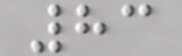83
